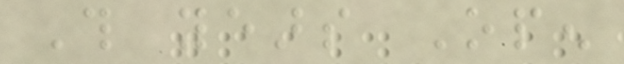This years Open
